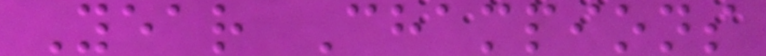Year Champions
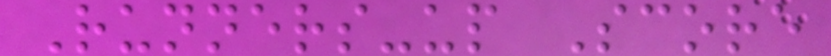Runners-up Score
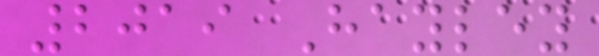2019 Hayley
